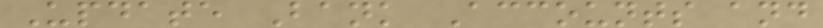Update Bank Accounts and
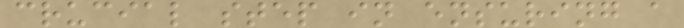crucial step in ensuring a
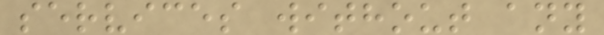services without any
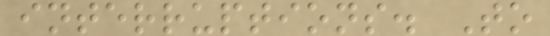interruptions. To
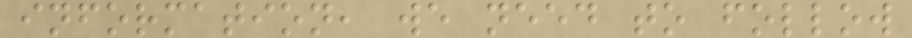information, we need to follow
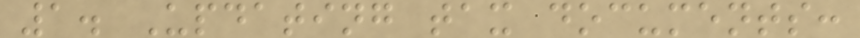1. Updating tax documents:
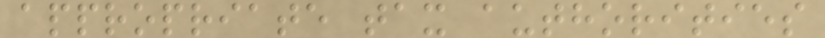appropriate tax authorities
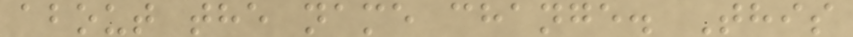about the name change. This
